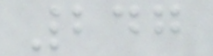247
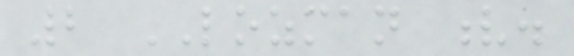2 LOZMAN v.
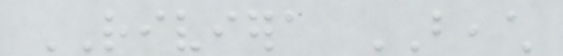RIVIERA BEACH
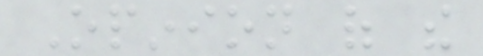Opinion of the
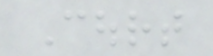Court
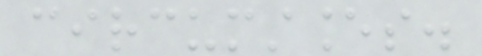circumstances.
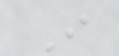I
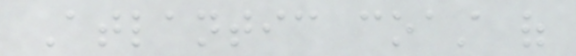Atlantic coast of
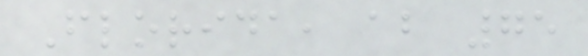Florida, about 75
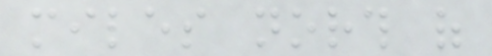miles north of
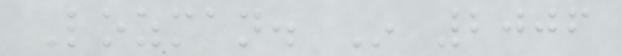Lozman. In 2006
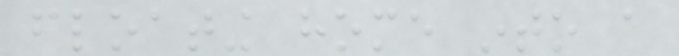floating home into a
